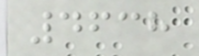4638
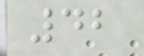42
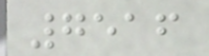7516
